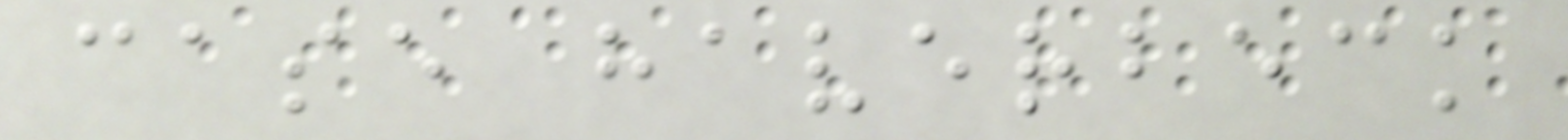case haverbeck
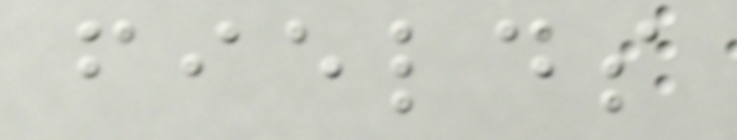fields
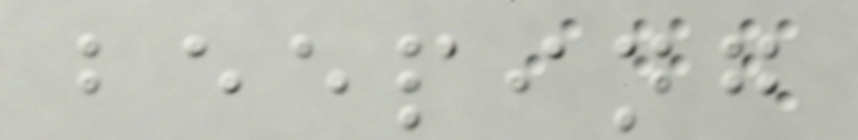beeping
